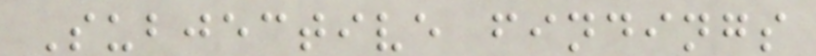Subjective findings
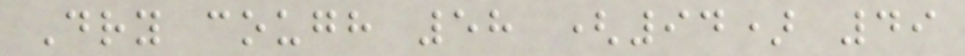Dry cough 58 (94) 49
